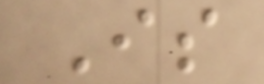Is
